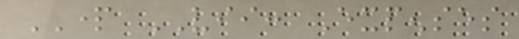PART VII: Expenses
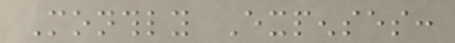Monthly Expenses:
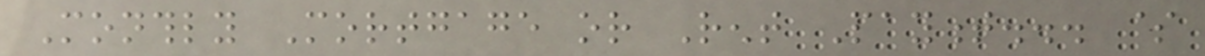Monthly Mortgage or Rent Payment... $
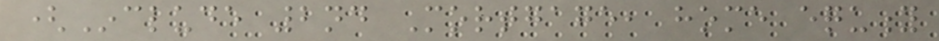(Include 2nd Mortgage, home equity
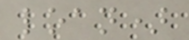loan)
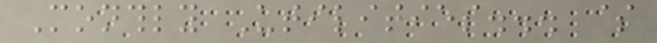Monthly Utilities... $
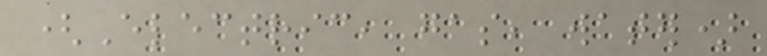(Electric, gas, water)
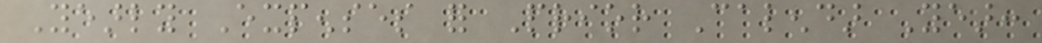Yearly Expenses for Prior Calendar Year:
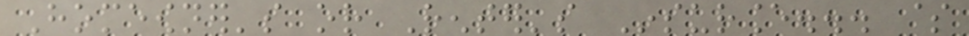Homeowner's or Renter's Insurance... $
